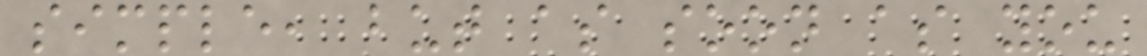simple, but as soon as you
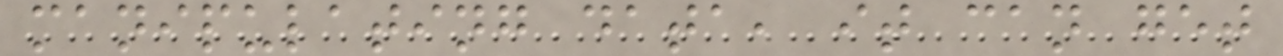manipulating data, it can get
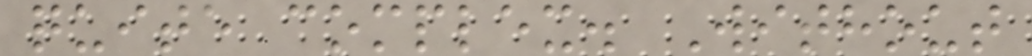quite complex. Without
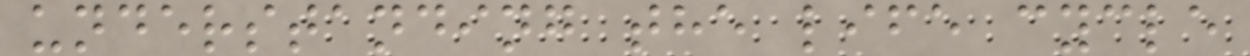understanding the life cycle
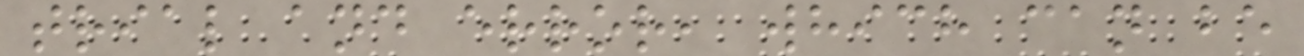trial and error, which can be
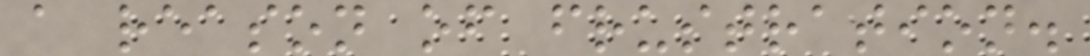a reason of frustration.
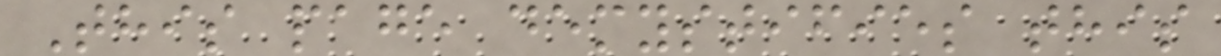This page demystifies this
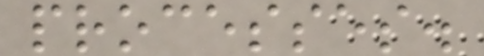processes.
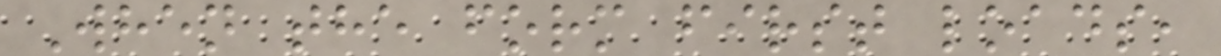When the form first loads,
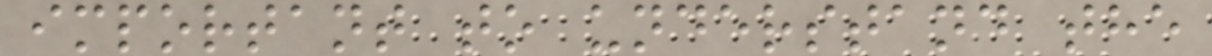important to understand the
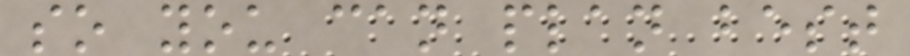so you can plan best
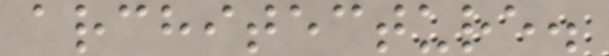architecture.
